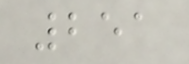251
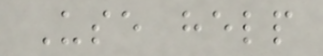Use help
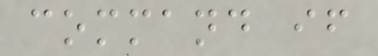command if
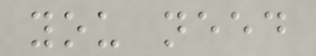you need
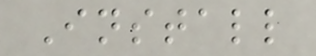Install
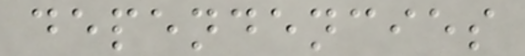dependencies
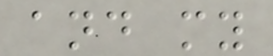and my
